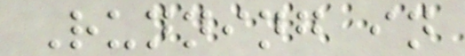Running in
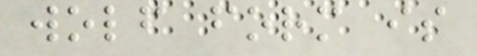wolf form is
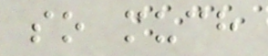so much
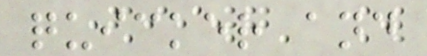quicker and
